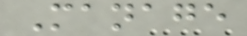Manage
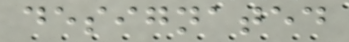designated
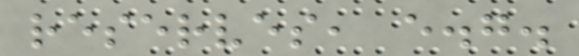reserves, e.g.
